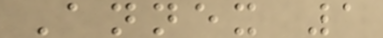Annex 1
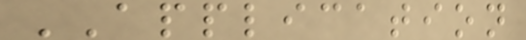APPLICATION
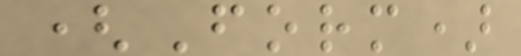(Form)
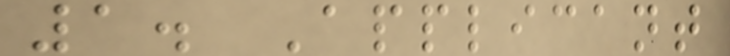1. Applicant
